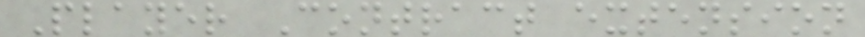Player Contract extension
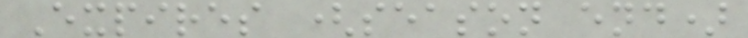Expires (season end)
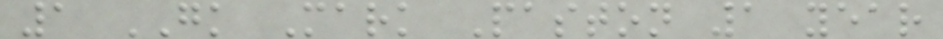1 GK Mark Paston 1 year
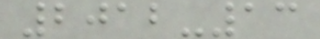2012-13
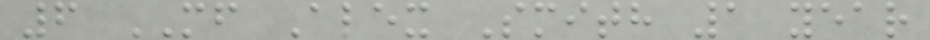6 MF Alex Smith 1 year
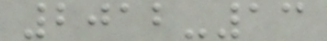2012-13
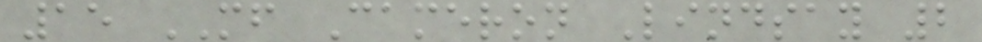15 MF Cameron Lindsay 2
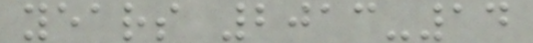years 2013-14
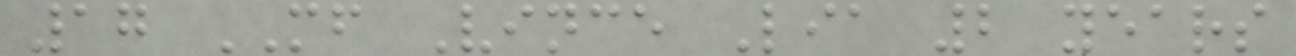17 MF Vince Lia 2 years
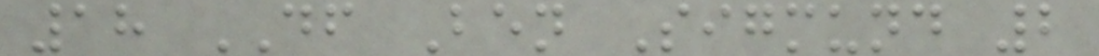18 DF Ben Sigmund 2
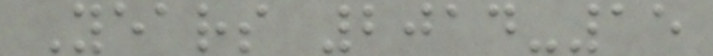Years 2014-15
